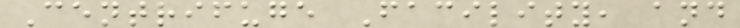Centrifuge Facility, and
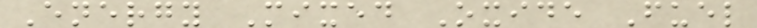Energy Mixed Oxide Fuel
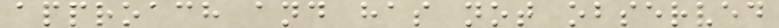approach and has not observed
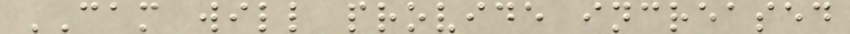CAM will provide increased
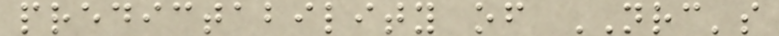predictability of NRC's
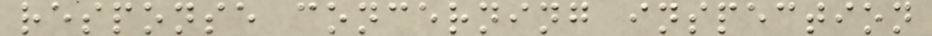response concerning inspection
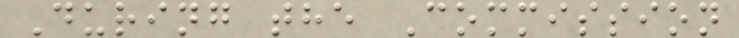During the Commission
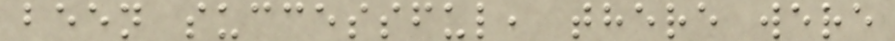been successful, there were
